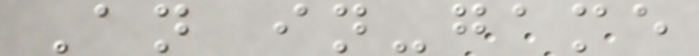An in-game
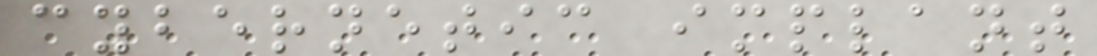cybernetic implant
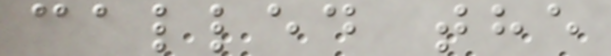called the
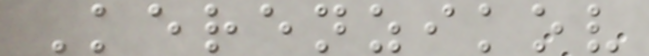Kerenzikov
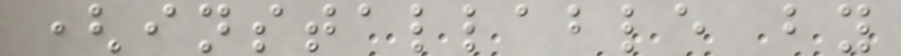(installable by
